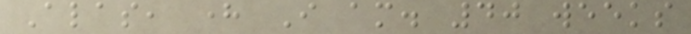Alas, here I am. 40 weeks
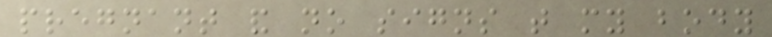pregnant and no signs that my body
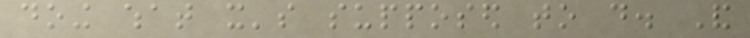doing what it's supposed to do. And
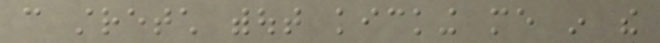can stretch without kicking me in the
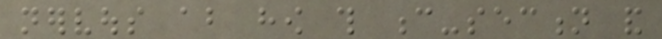nervous about how this c-section and
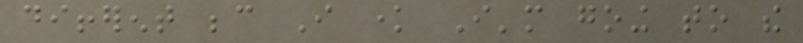different because I know I'm going to the
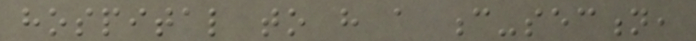hospital to have a c-section,
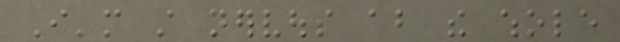I'm still nervous about the whole
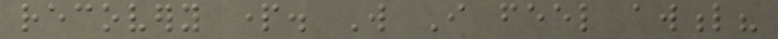recovery part. Will I feel awful?
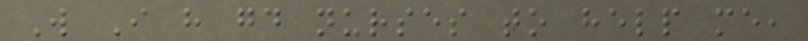Will I have good nurses to help me,
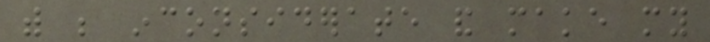with be inconsiderate and make my
